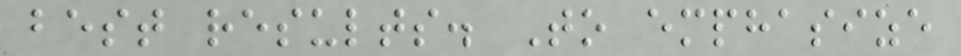best results. To emphasize
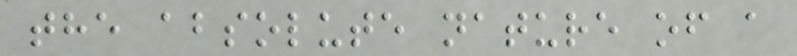the absolute nature of a
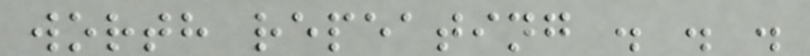worth repeating . . .
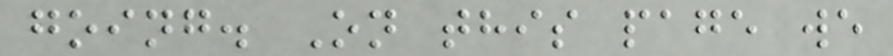going. On this page we
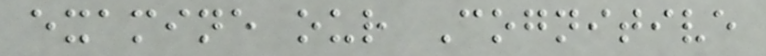examine our Cognitive
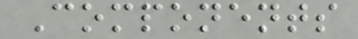Components
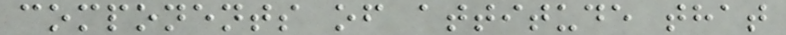components of attitude that
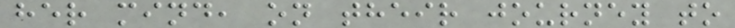her mind, on their journey to
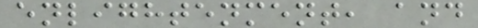enlightenment, and
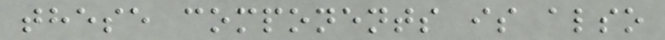these components is also
